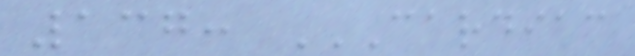137: CARDIAC
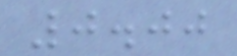0.00
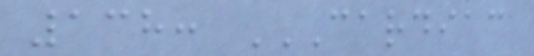138: CARDIAC
